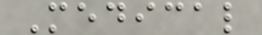Medical
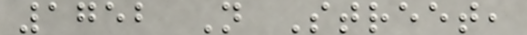1752 N Street,
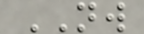NW
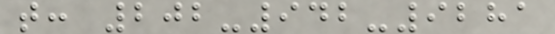t: 202-942-9281
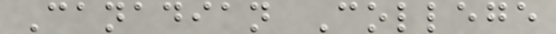Canadian College
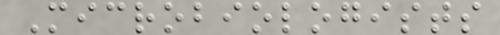Microbiologists
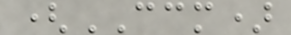(CCM)
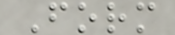Form
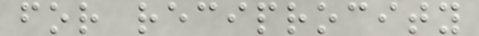for reciprocity
